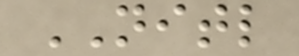NITL
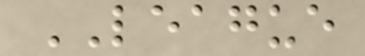LEAGUE
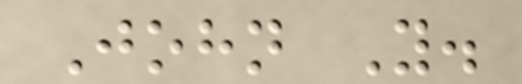John Y.
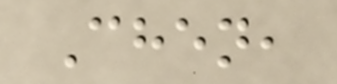Chen,
